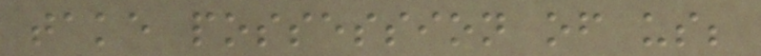take possession of us;
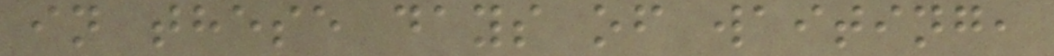in these days of waiting,
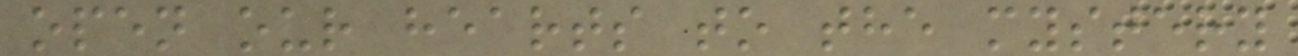open our hearts to the mystery
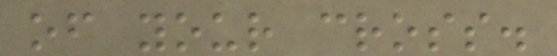of your cross.
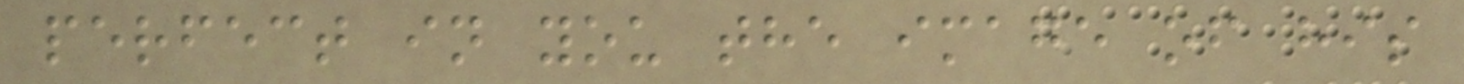perfect in you the image of his
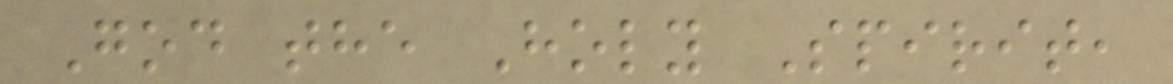God the Holy Spirit,
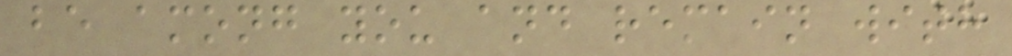be among you and remain with
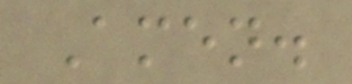Amen.
